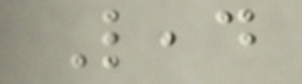Lead
